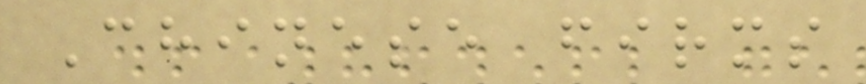Chinese firms
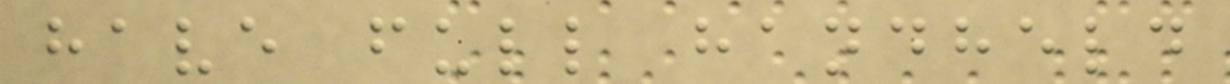have full handheld
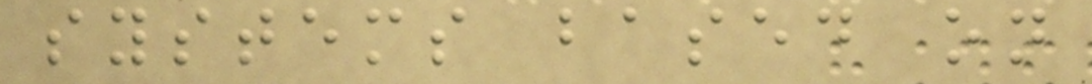systems based on
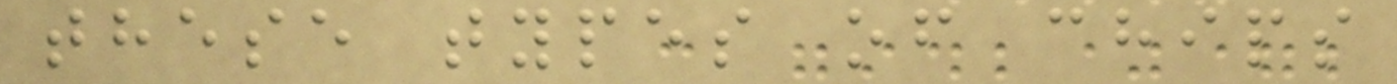these types of chips
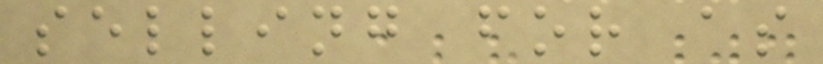selling for as
